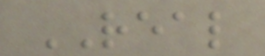REAL
